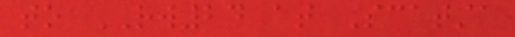to RW24 at Scatsta
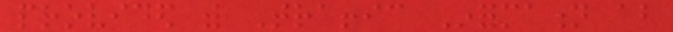provided with Traffic Information about
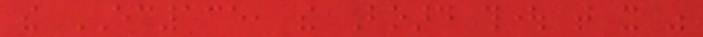the EC135, the Board thought that it was
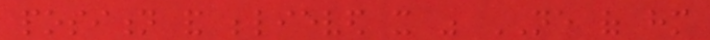position and believed it was NE of him
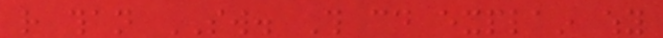rather than SW. This could explain why
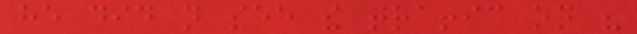he did not see the traffic on his
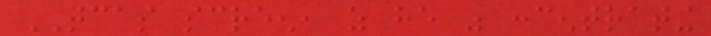TCAS screen, as he was concentrating
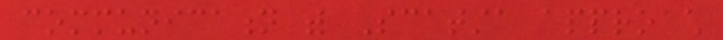communication with Scatsta approach
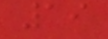19
